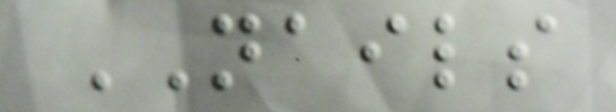NAILS
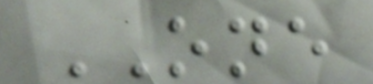ONE
